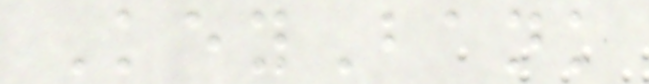KeyBank
